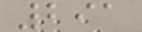291
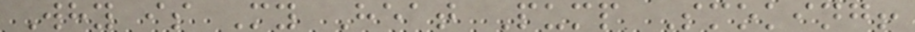Why is My Heat Pump Smoking!
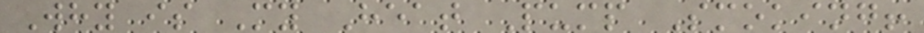Why is My Heat Pump Smoking!
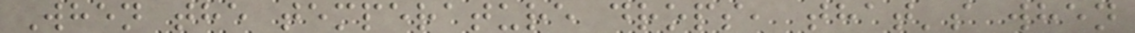When the temperature drops, that's when
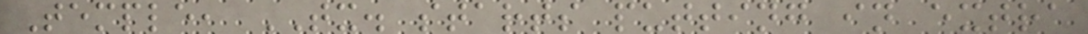Temple, TX. starts putting in extra
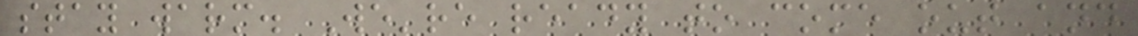stay warm. We're ready to come out and
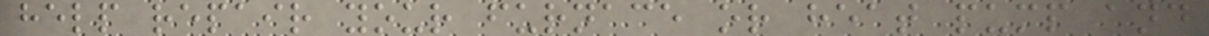help repair your furnace or heat pump and
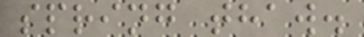spring thaw.
